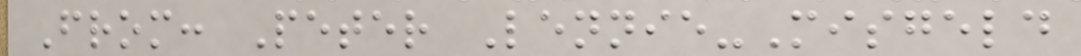From: Peter Lennie-Misgeld
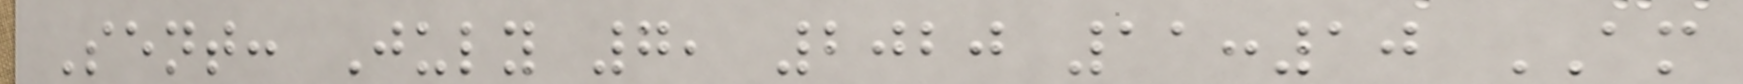Sent: July 7, 2020 11:10 AM
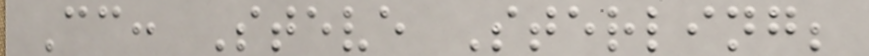Cc: Steve Sterling;
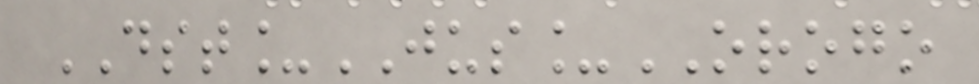DST_JUS_OROGO
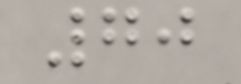70
